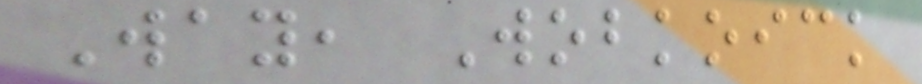Way, Wobkoick
